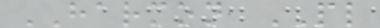HARMON PL
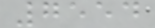7554
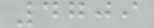4709
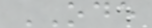ODE
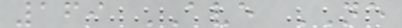169 AVE NE
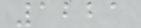1221
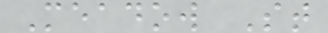Meadow St
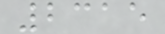2315
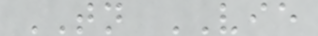TN VIE
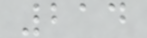214
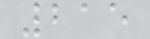215
